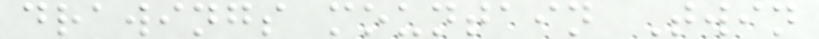drawings mountain Twin
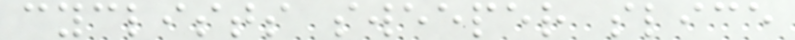cyclists sweeper slice
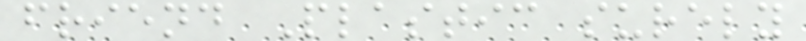friend Plastic surely
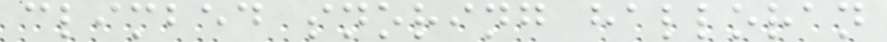climbed snoring halloran
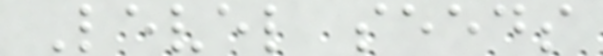Level seeds
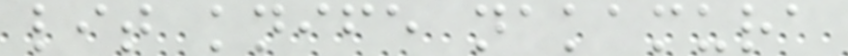lit knife nakamura
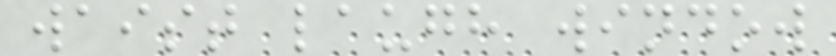waist laugh window
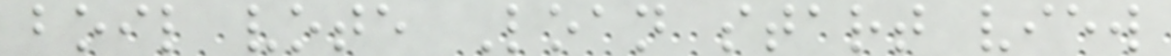boil vote Loan start view
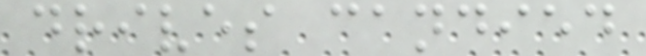drives candied
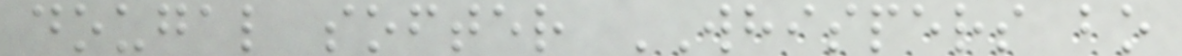dougal softer WHISPERS bo
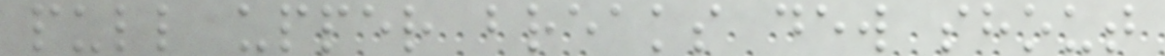pull upper breaks dew shout
